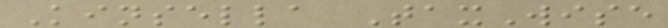Kinsella TaxWise
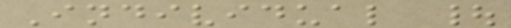Individual |
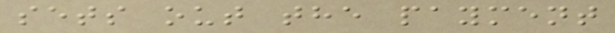sets out the payment
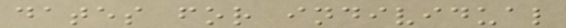dates for individual
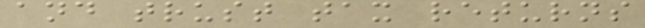and trust tax returns
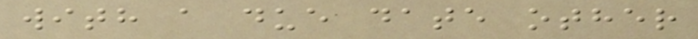with a due date other
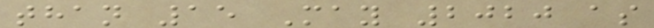than 15 May 2020 as
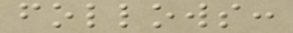follows:
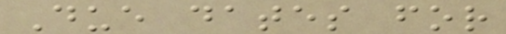Due dates for
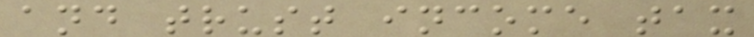and trust income tax
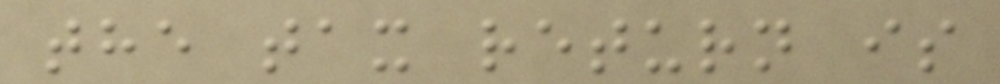the tax return is
